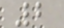2
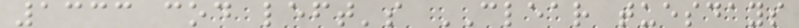1333 cod left's CLEAR tuesdays
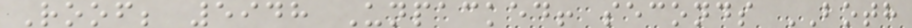Roof; 5948 Unpacked! seconds BOTH
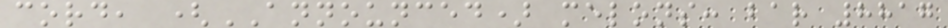cord, (ANNOUNCED) melons: bar 8817
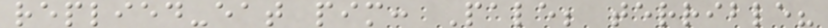replied-eat pim: Pale; terrible?
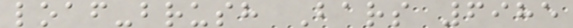loaf-brush Bars 6985
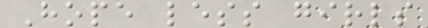Hope less girls
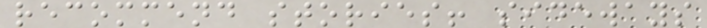recommend stories! sideways
